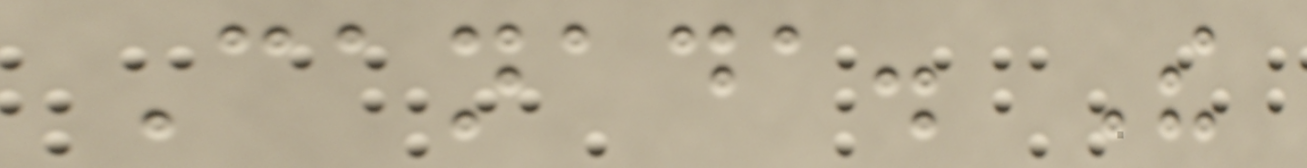Canada. The
